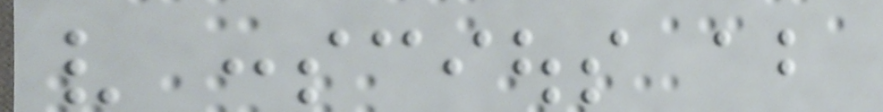very conscious about
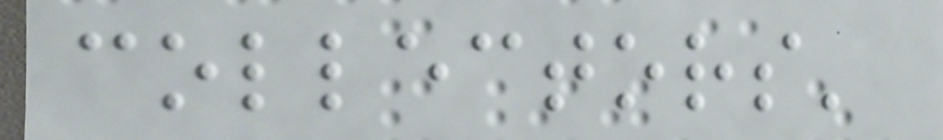collectors'
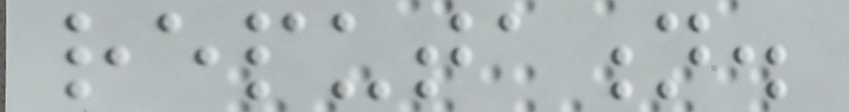reputation.
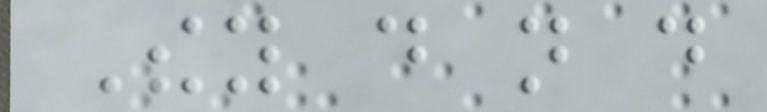They do not do
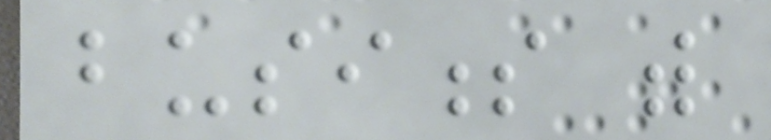business with
